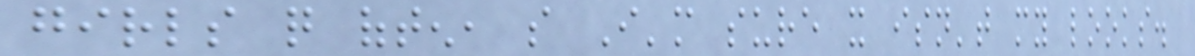girls quite often, so I'm sure it isn't my looks.
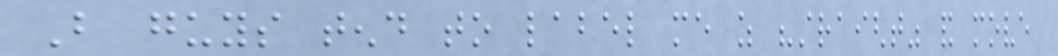But guys tend to label me as "straight" and move
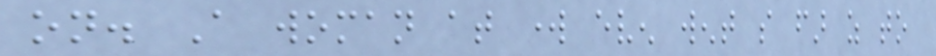on. A woman at work even went so far as to
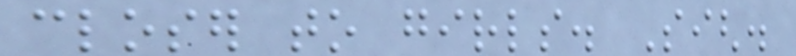closer to girls. Sigh.
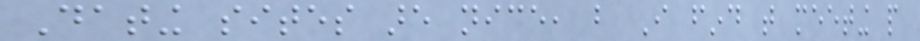Dating sites are nice, but I find that meeting people
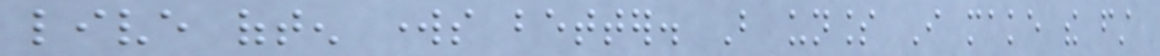live often works better. But unless I make the first
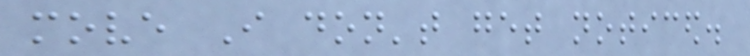move I don't get noticed.
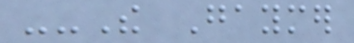--The Gaymer
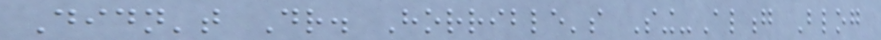Didn't Dr. Horrible's Sing-Along Blog
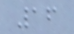16
